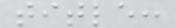title:
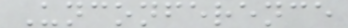Unconference
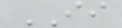II
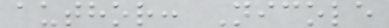author: Nicole
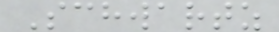Schwartz
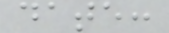date:
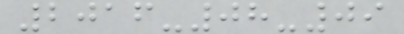2016-08-09
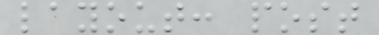layout: post
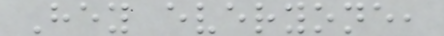Hey everyone,
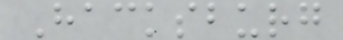Hacksburg
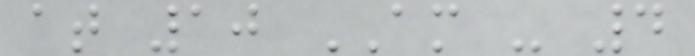at 10 AM - 4
